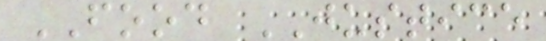FOOD JUSTICE
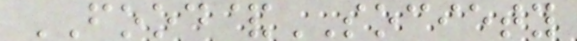FOOD&SOCIETY
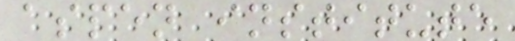aspen institute
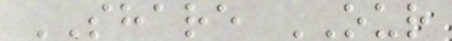SHARE OUR
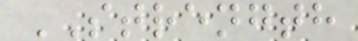STRENGTH
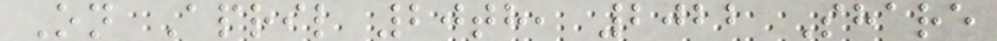On April 20th, 2022 Share
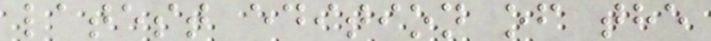latest edition of the
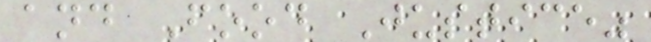and Food Justice"
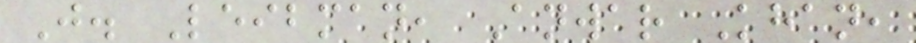J. Leibman, Anwar Khan,
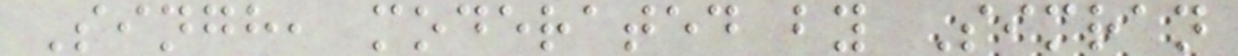Singh, moderated by Simran
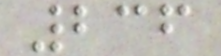236
